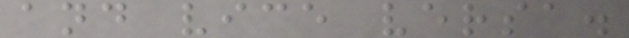and vice versa.
